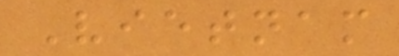Vietnam
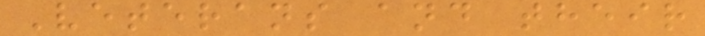Veterans and their
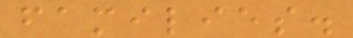families.
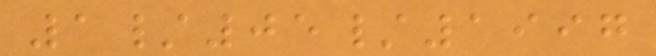1/05/1997
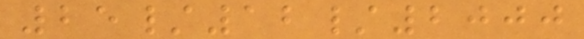25/12/2000
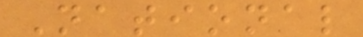National
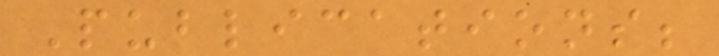Publications;
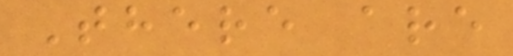There are
